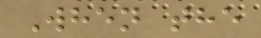When the
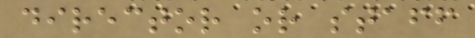director or staff
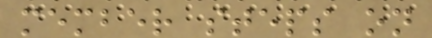member steps on
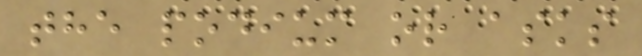the podium or asks
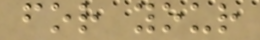for your
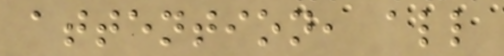attention, all
